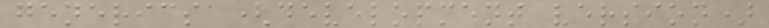generics (development version)
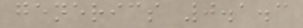generics 0.1.3
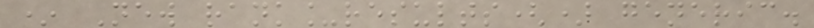* New rank_results() generic.
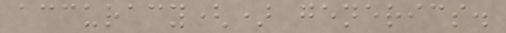accuracy() generics.
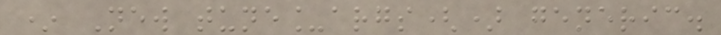* New tune_args() generic.
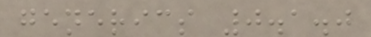generics 0.1.0
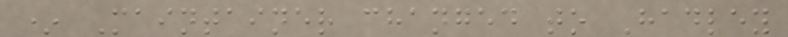* Maintainer changed to Hadley
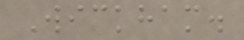Wickham.
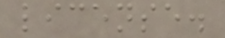license.
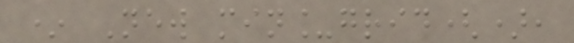* New min_grid(),
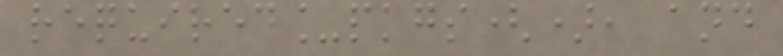required_pkgs(), and
